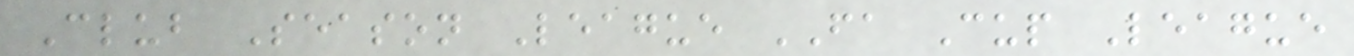Club Season League FA Cup League
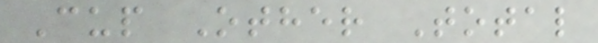Cup Other Total
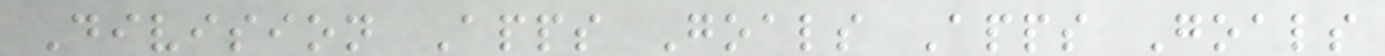Division Apps Goals Apps Goals
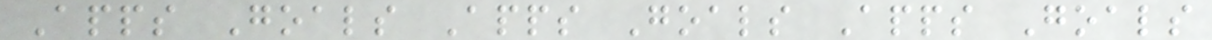Apps Goals Apps Goals Apps Goals
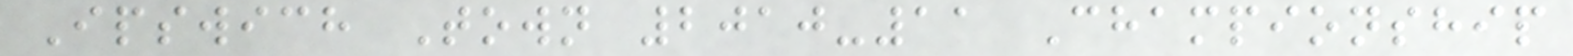Ipswich Town 2010-11 Championship
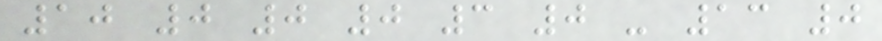10 0 0 0 3 0 - 13 0
